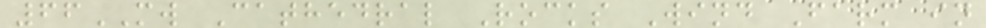66MW Cathedral Rocks Wind Farm in
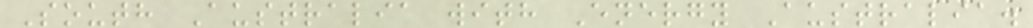South Australia with Energy Australia.
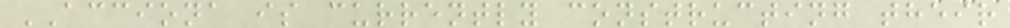ACCIONA is currently constructing their
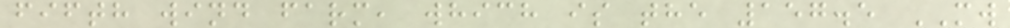fifth wind farm, which is the 157.5 MW
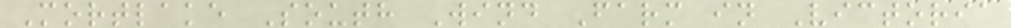Mortlake South Wind Farm in Victoria
